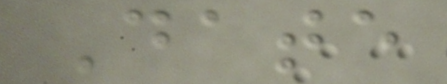Date
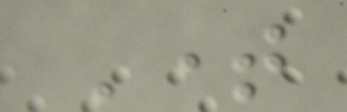Time
